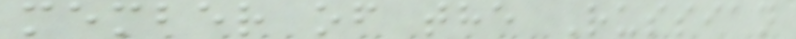member of the Russian
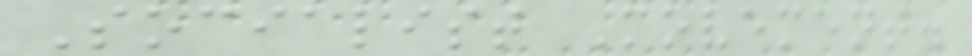Socialist Movement.
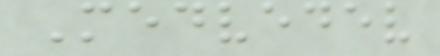Medvedev
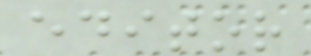editor
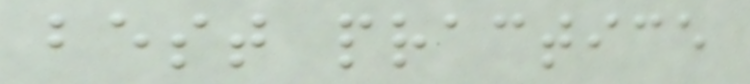best practice
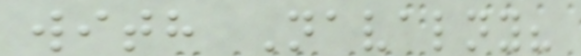with Navalny?
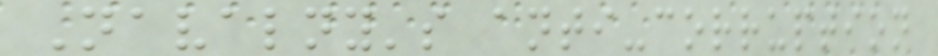Navalny's anti-corruption
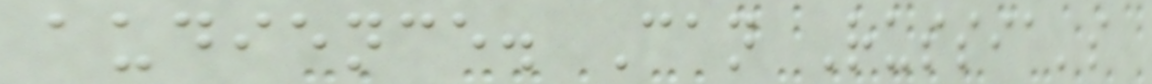audience. Can Russia's
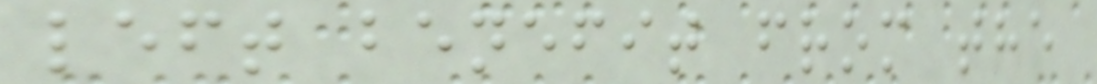left benefit from the
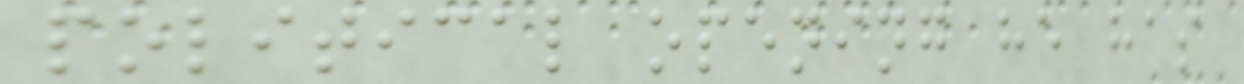political opening he has
